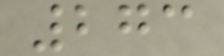273
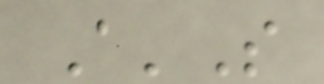A'S
